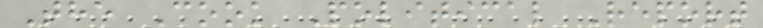The Cook Political Report
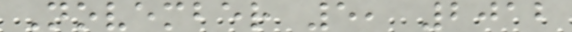November 5, 2012
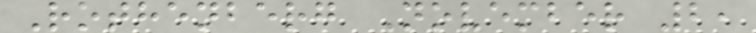Rothenberg November 2,
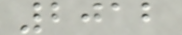2012
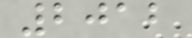2012
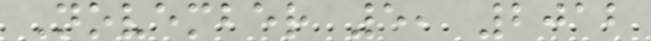November 5, 2012
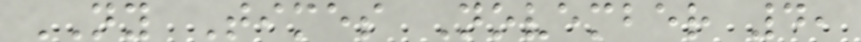NY Times November 4,
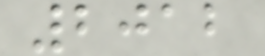2012
